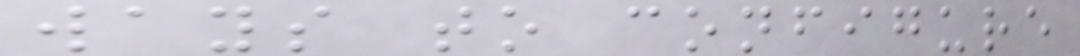ways to configure
